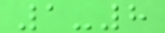1-8
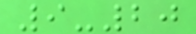9-20
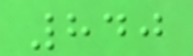840
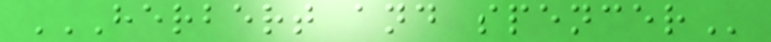HERBERT AND SPENCER
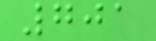701
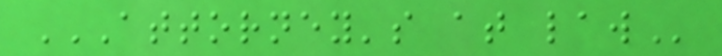ATTORNEY'S AT LAW
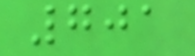701
